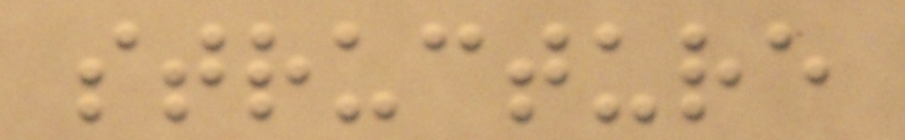structure
